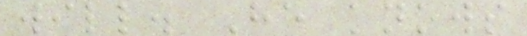will. He knows
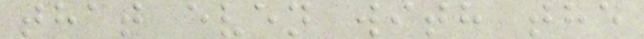that even with the
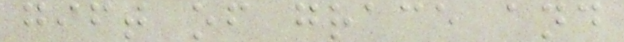gift of grace and
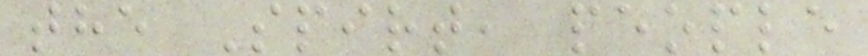the Spirt, people
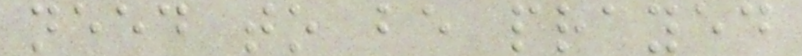need to be prayed
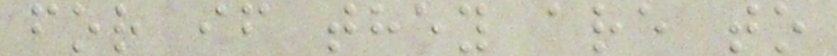for if they are to
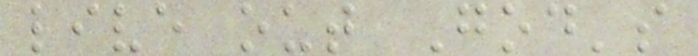live out God's
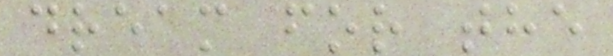dream for the
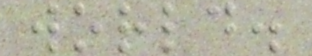world.
